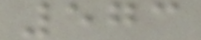573
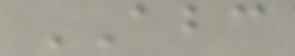ABC
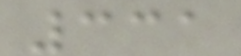331
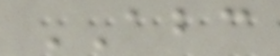ABC
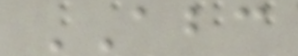ABC
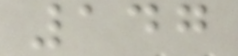147
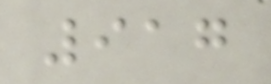917
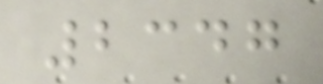2347
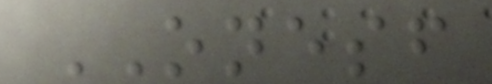ONESF
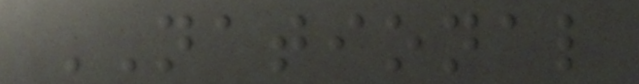NATIONAL
